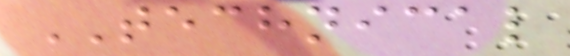TECHNICAL
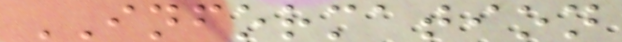INFORMATION
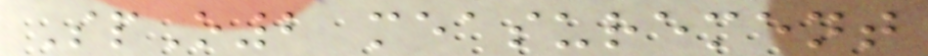SpO2 measurement
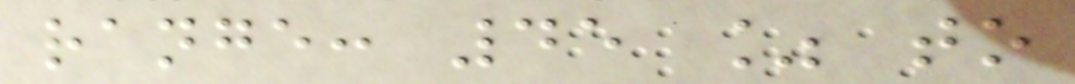range: 45 % to
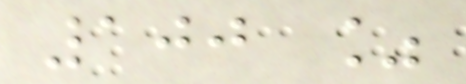100 %
